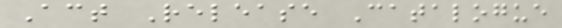Act Release Catalogue
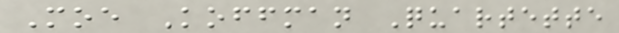Moe Koffman Quartette
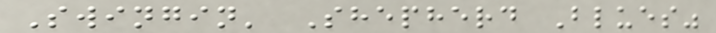Swingin' Shepherd Blues"
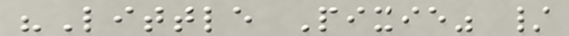"Little Pixie" /
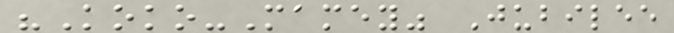"Koko-Mamey" Jubilee
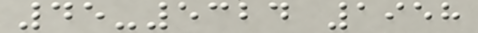45-5324 1958
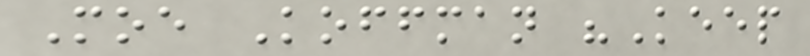Moe Koffman "Keep
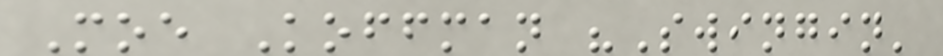Moe Koffman "Swingin'
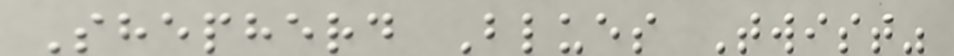Shepherd Blues Twist"
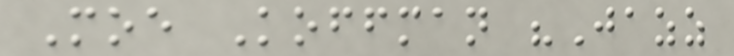Moe Koffman "Jazz
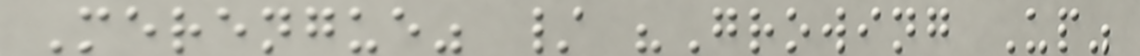Merengue" / "Growing Up"
